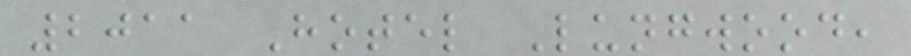2011 Hotel Lungwood,
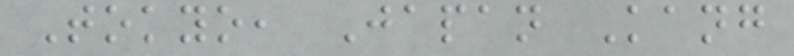Tokyo, Japan Kang
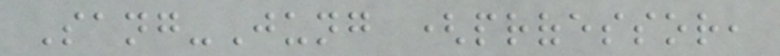Sang-Jung (professor,
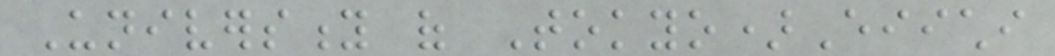University of Tokyo)Eiichi
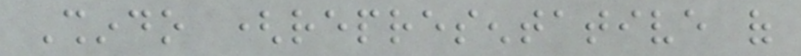Shindo (representative of
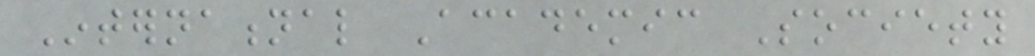International Academic Society
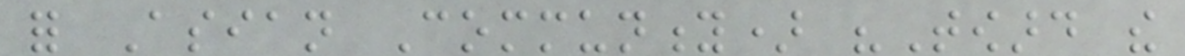for Asian Community) "Toward the
